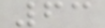63
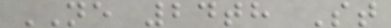NE 24th St
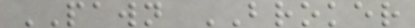PAWN BROKER
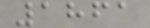1861
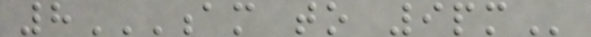8AM TO 9PM
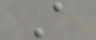A
